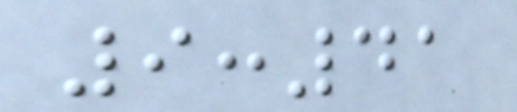9:41
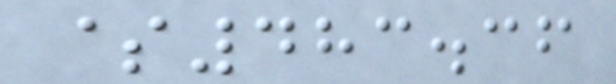$483.36
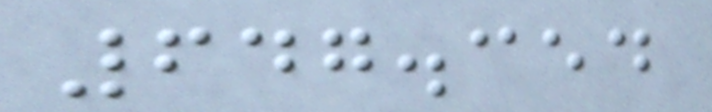647.354
